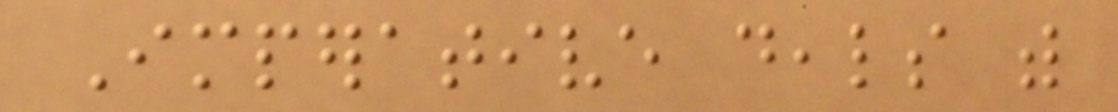Imperative deals with
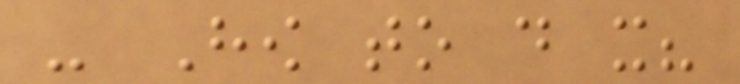- How to do it?
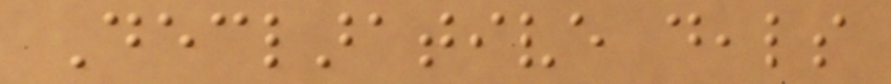Declarative deals
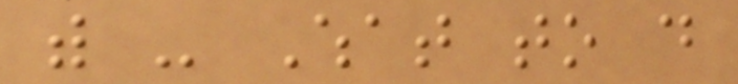with - What to do
